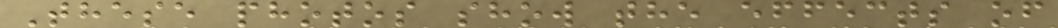These photos show the effects of
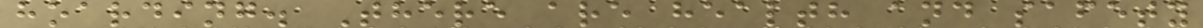hoarding. There are health and safety
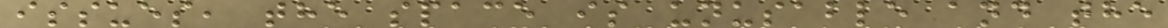issues, the space is unusable and the
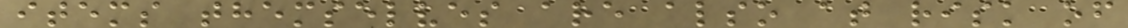items themselves are also at risk of
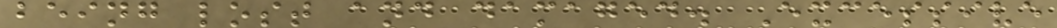being lost and damaged. Excessive
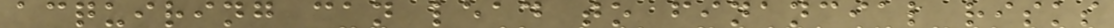acquiring can lead to financial risks
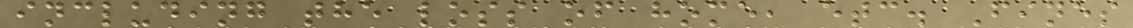including the loss of home, etc. Fines
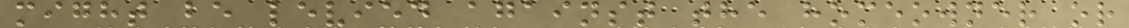might be levied against the homeowner or
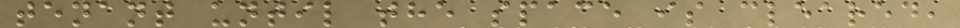tenant until the space is cleared,
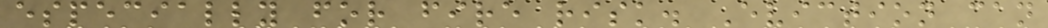especially for fire risk. Eviction can
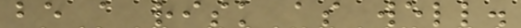be a risk as well.
